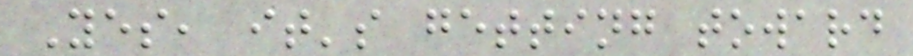Yes, it's getting toward
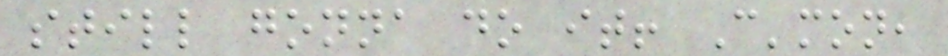still gonna do it! C'mon,
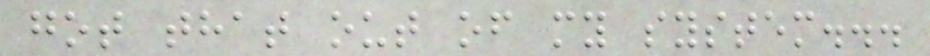got that out of my system...
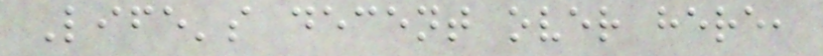Life's decent over here,
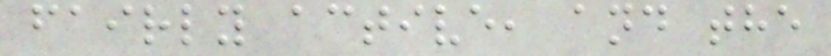fairly active, and the
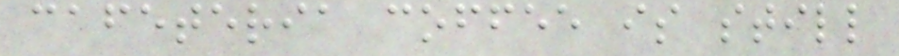cafeteria coffee is still
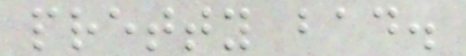pretty bad.
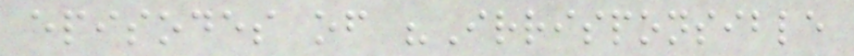episodes of "Irrisponsible
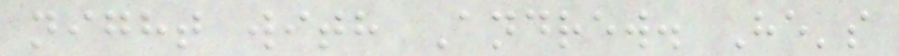night with Andrew. He's
